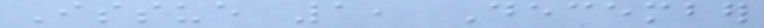Issue 1, December
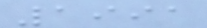1991
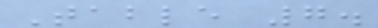Table 7.
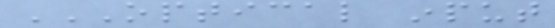OPTICAL INPUT
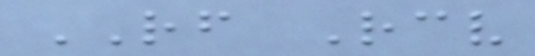RF Receive
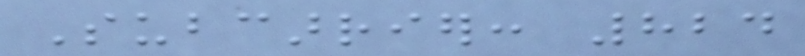Subcarrier: 824
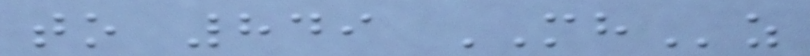to 849 MHz
